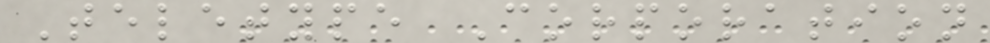Teletype Corporation
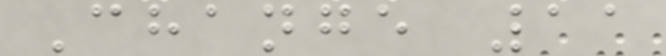Change 11
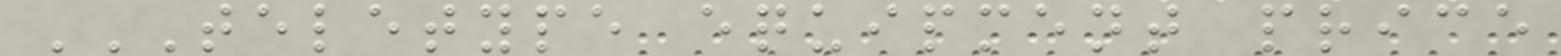TELETYPE EQUIPMENT PRICE
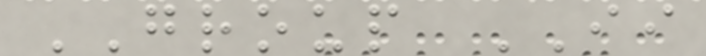GROUP II
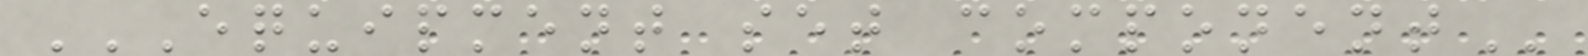EQUIPMENT SET COMPONENT
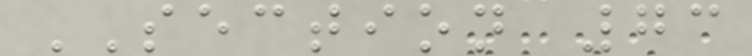SECTION 73
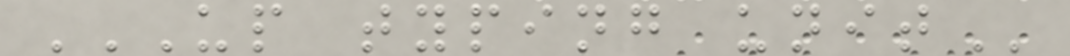UP TYPING UNIT
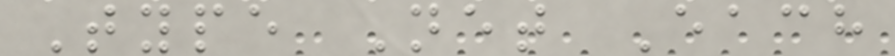Type Net Each
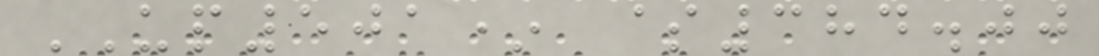UP501* $384.00
